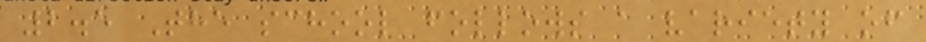2.5 The school follows a variety of
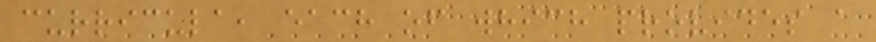curricula, each of which provides a
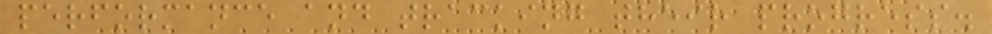performance and tracking their progress.
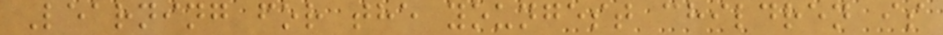Learning for the youngest children is
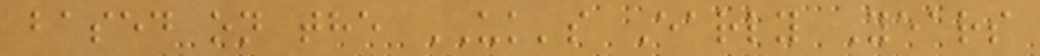based on the UK's Early Years
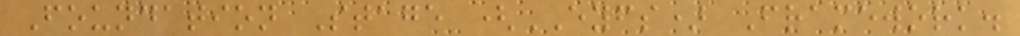Foundation Stage (EYFS) Framework.
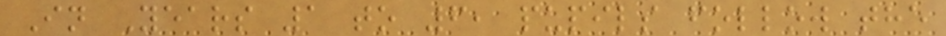In Years 1 to 6, pupils follow the
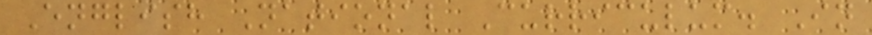English National Curriculum. In
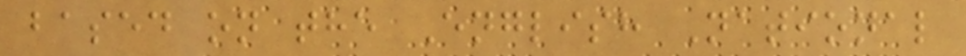based on the English National
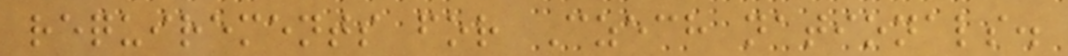requirements for Czech nationals.
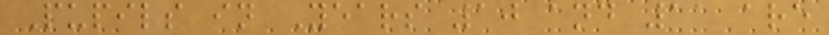Pupils in Years 10 and 11 are
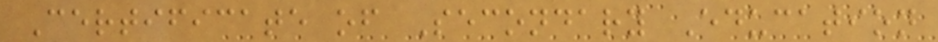Certificate of Secondary Education
